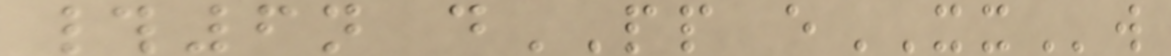#6n dPP eXXw
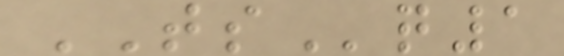TSq1
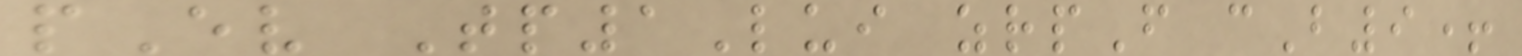pEv Tp1Lui zrpF cB9+
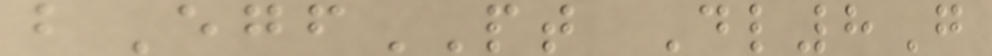bEgfPT Dl8G
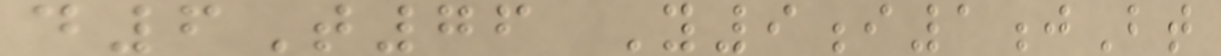d6T76 Y9i1jBt
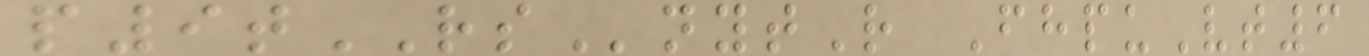p9tRSnytR FhpuVt6
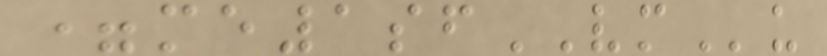=me1sfVMu
